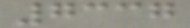7337
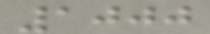1000
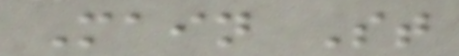Main St
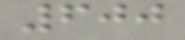600
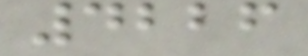4226
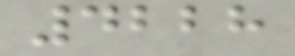4228
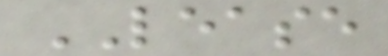LEASE
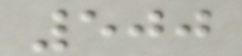500
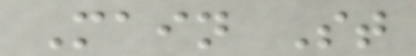Main St
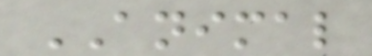ANIMAL
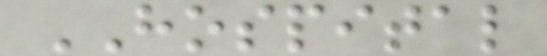HOSPITAL
